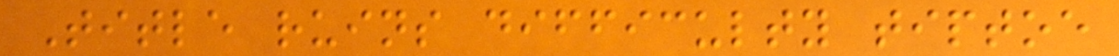Title ruins difficulty tiptoe
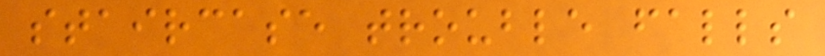staircase trouble falls
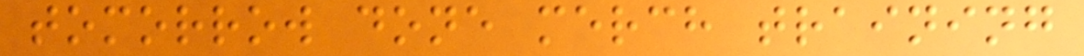tomorrow done merch training
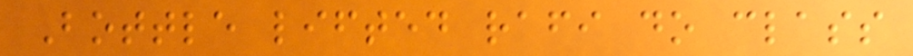Bottle lifted rafi do class
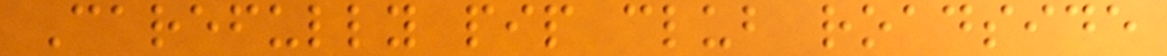Carefully pip club roadside
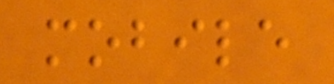mobile
